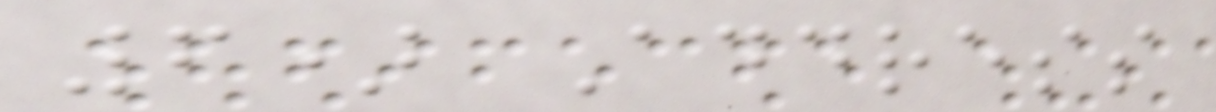6) Address
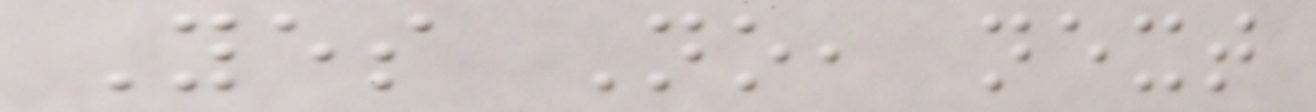Yes No, next
